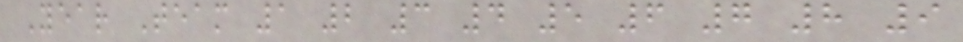Year Team 1 2 3 4 5 6 7 8 9
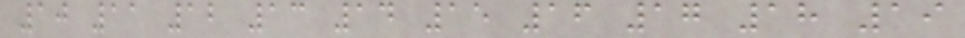10 11 12 13 14 15 16 17 18 19
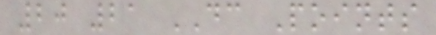20 21 DC Points
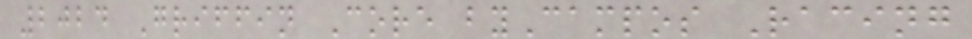2024 Griffin Core byCampos Racing
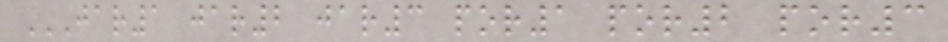JAR1 JAR2 JAR3 POR1 POR2 POR3
